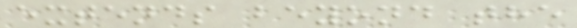extends beyond the
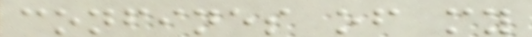confines of my
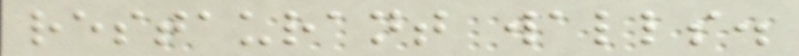restaurant walls.
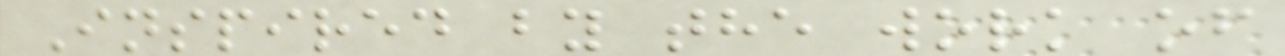Inspired by the work of
